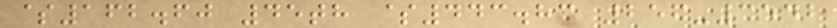$162.60 45th $443.83 256-3542
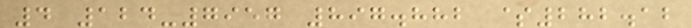4 124-7957 897.882 $282.12
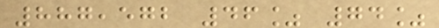887,572 46% 74%
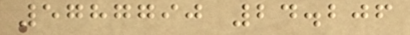5787790 24.206
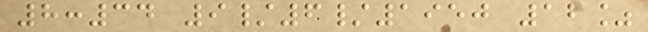8:34 9/6/1950 12%
